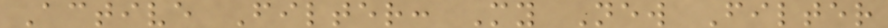Active Filter: My New Filter
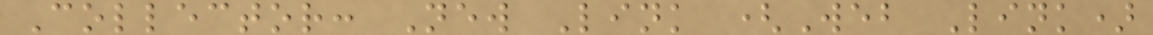Collector: New Link (Web Link)
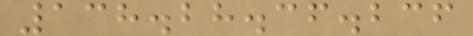138.28.36.236
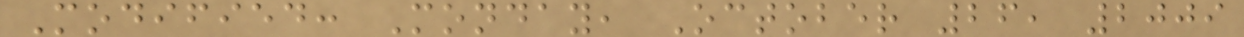Modified: Monday, October 26, 2009
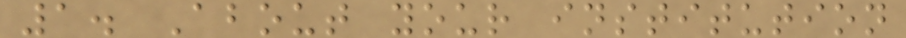1. About your institution
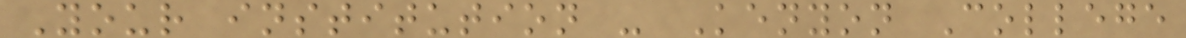Your institution - Kenyon College
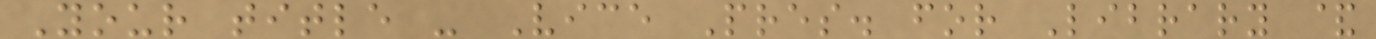Your title - Vice Pres. for Library &
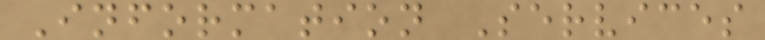Information Services
